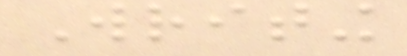Writing
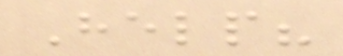Help?
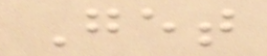Get
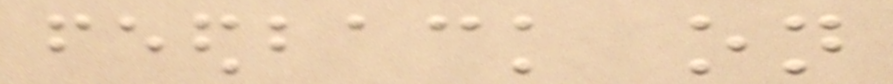feedback on
